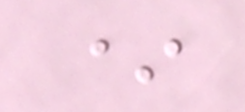*
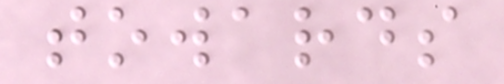towards
